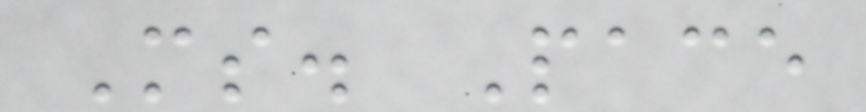Ms. Pace
